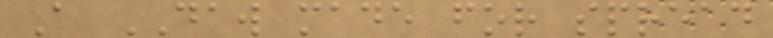A DAW made for spread
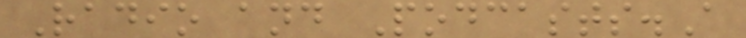Radio and Podcasts.A
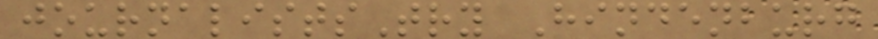journalistsTry Hindenburg
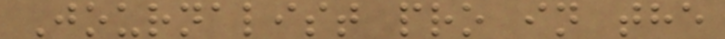Journalist pro in the
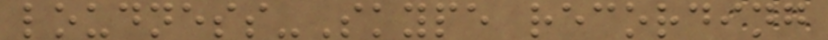loudness-Skype recording
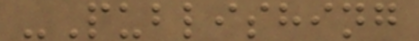-Publishing
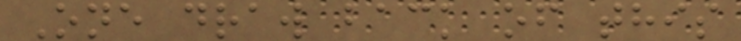One draw back of this
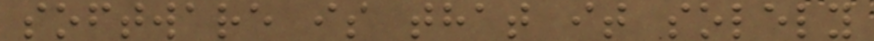software is that it solely
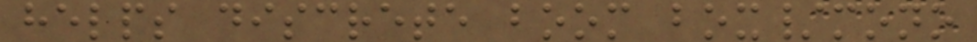helps discrete boom box/mono
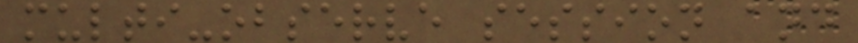multi-observe session and
